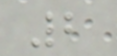2
